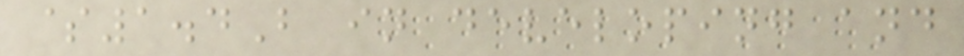$1.4B in developing and
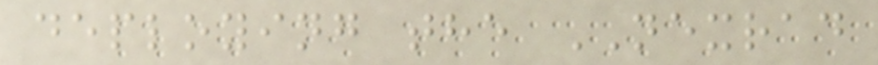deploying the NEXRAD
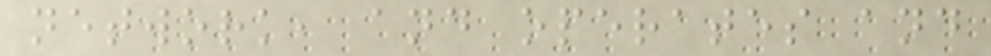network, and operates and
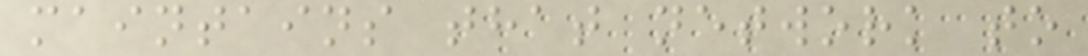maintains that network to
